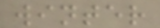winter
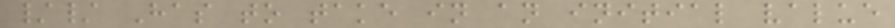// Has to take in an initial value
